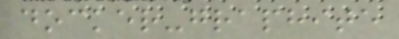docker-graphite
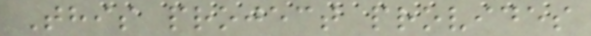This project provides
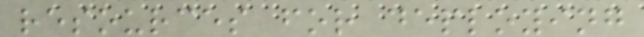resources for deploying
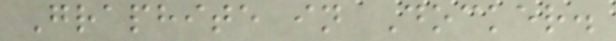Graphite in Docker.
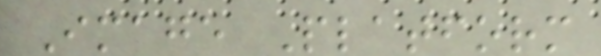Image Platform
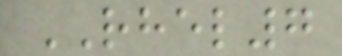RHEL7
